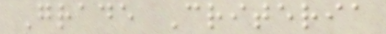Grade Criteria
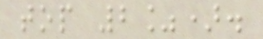top 2%).
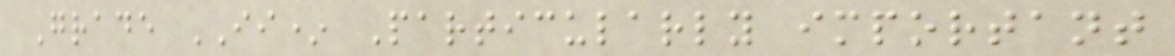Grade II* Particularly important
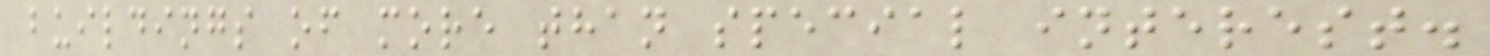buildings of more than special interest.
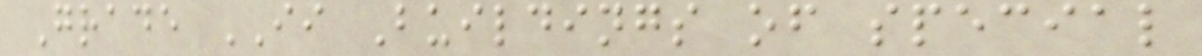Grade II Buildings of special
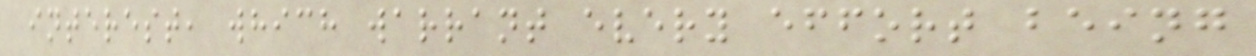interest, which warrant every effort being
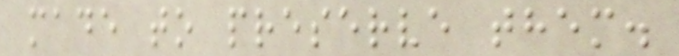made to preserve them.
